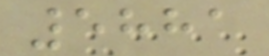5881
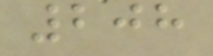208
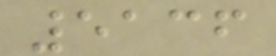5136
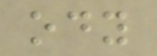ody
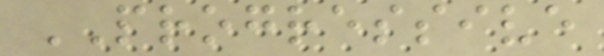PROGRESSIVE
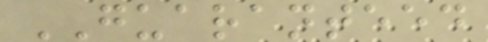GUARANTEED
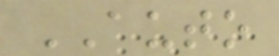AUTO
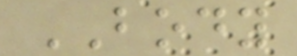BODY
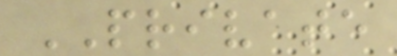PRIVATE
